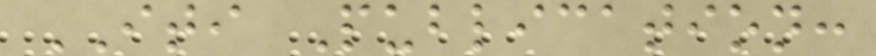ITI Publication:
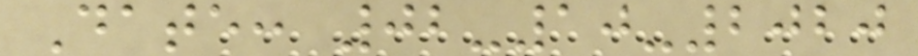Date: 02-10-2020
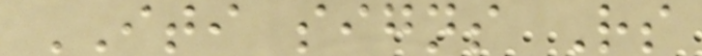ITI signs Rs
